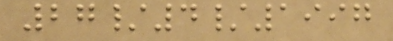27/4/1997
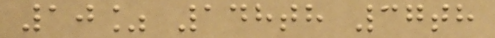10% 148th 37th
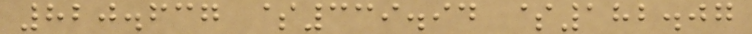820.637 $339.94 $182.07
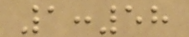1:58
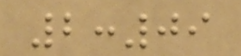2:09
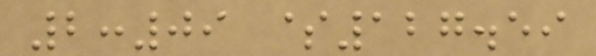2:09 $127.59
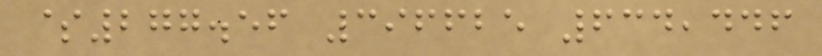$277.56 396625 634,446
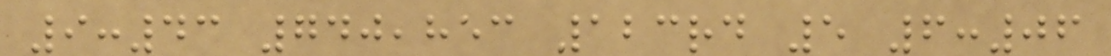9:43 740,853 123rd 5 6:06
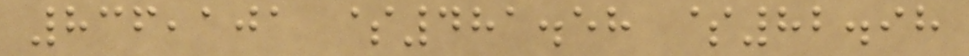836,101 $481.58 $82.98
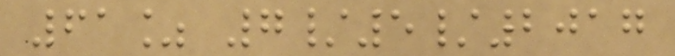61% 7/5/2017
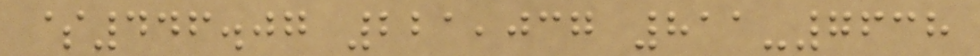$446.07 221,037 811-7638
